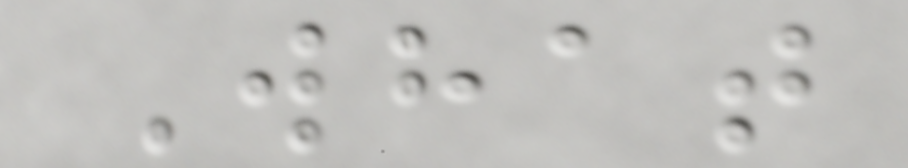What
